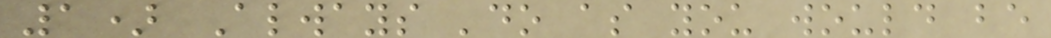1) Always 'do as you would be
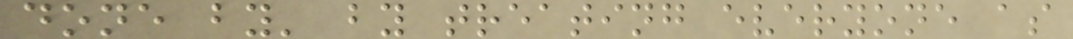done by' by treating everyone as
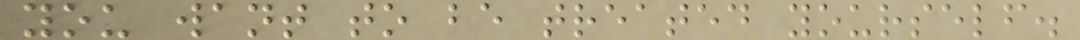you want to be treated yourself.
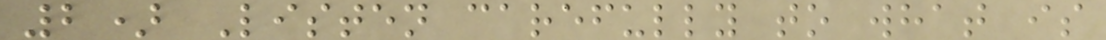2) Listen carefully to what is
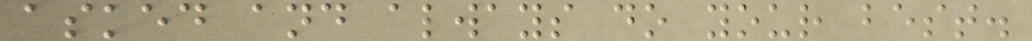asked and always do your best.
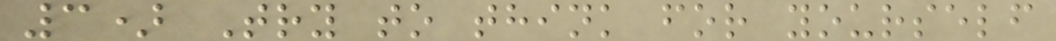3) Try to think for yourself
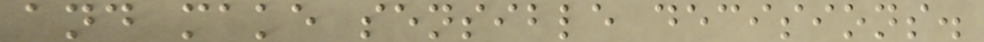and make sensible decisions.
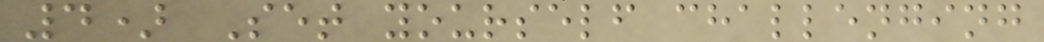4) Set yourself challenging
